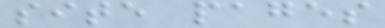site pages
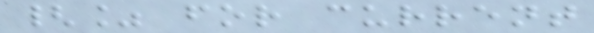{% for current
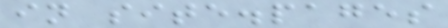in site.pages
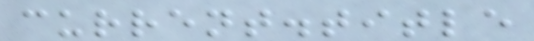current.title
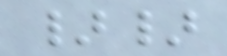}}
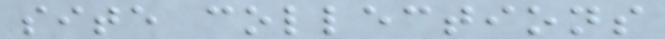site collections
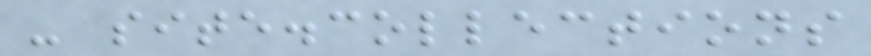- site.collections
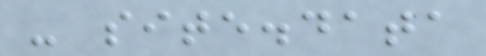- site.data
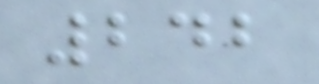242
